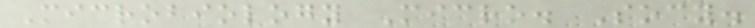Microbiology Micro. Socy.
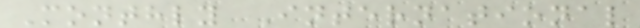Monthly International
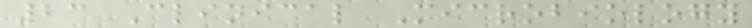23 Clinical Microbiology
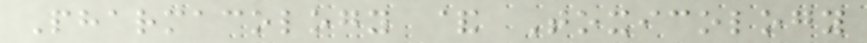Pharmacology & Toxicology
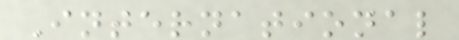International
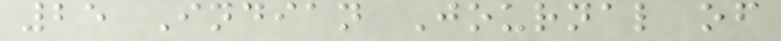25 Indian Journal of
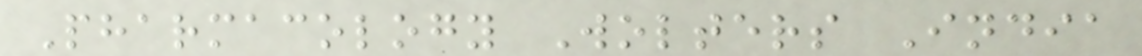Pharmacology Wolters India
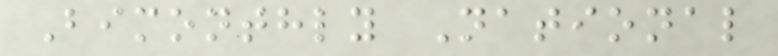Bimonthly National
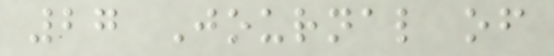27 Journal of
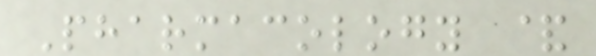Pharmacology &
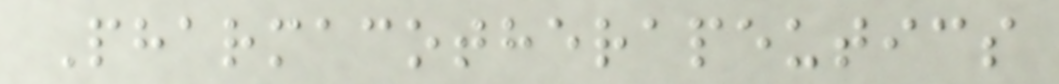Pharmacotherapeutics
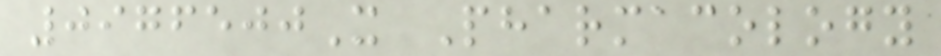0976500X Pharmacology
